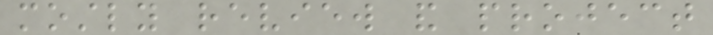mostly review and project
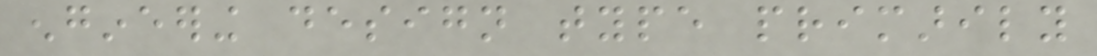engineering design type primarily
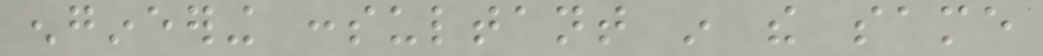engineering consultant in the same
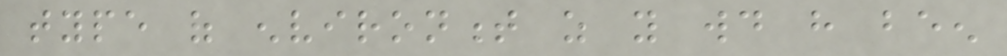type of environment as you would have been
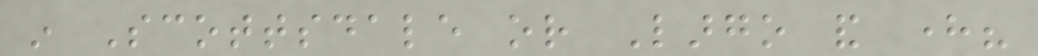in Scottsdale or Largo and here?
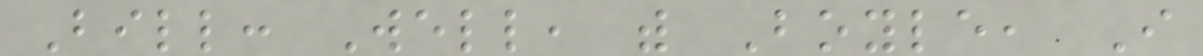Bill: Well, with Boyle, I
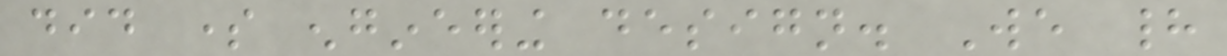did some engineering design. We had
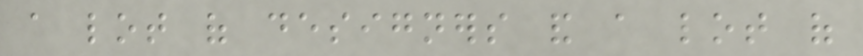a lot of designers and a lot of
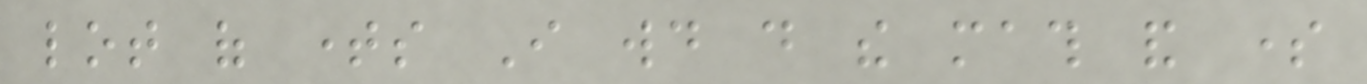lot of times I would do the math and some
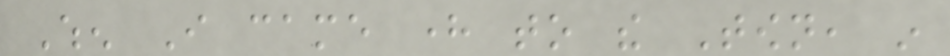When I came here to the Town, in
